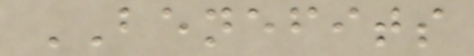BENEFITS
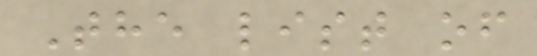The list of
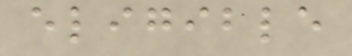eligible
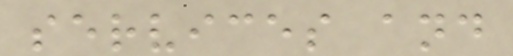services and
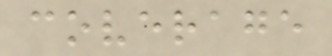coverage
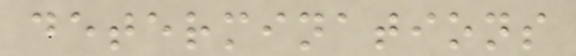determinations
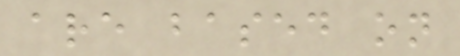are based on
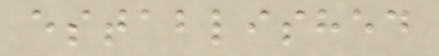established
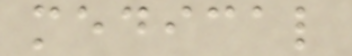medical
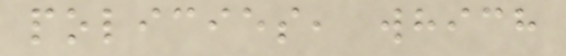policies, which
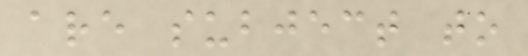are subject to
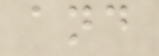and
